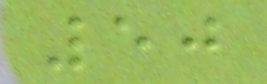50
